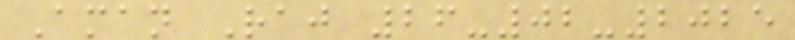Aman Raj 26-02-2025
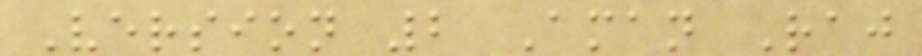Version 2 Aman Raj
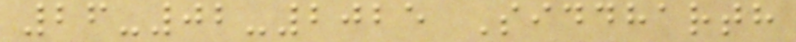26-02-2025 Siddharth
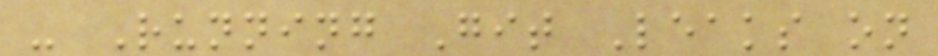- Running Git Leaks on
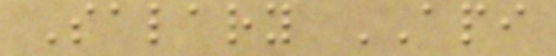Salary API
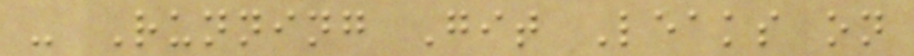- Running Git Leaks on
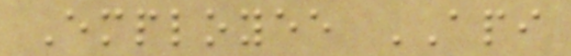Employee API
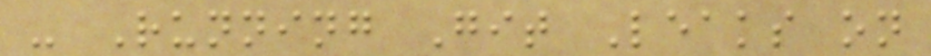- Running Git Leaks on
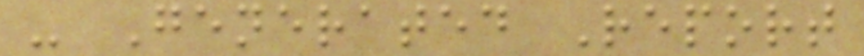- Generated Report
